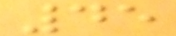45
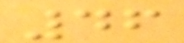46
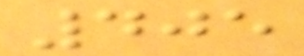405
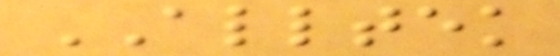ALLTEK
